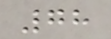78
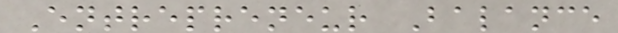Entrepreneur Balance
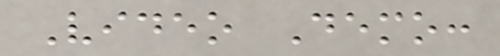Video Demo:
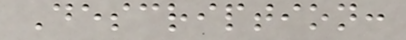Description:
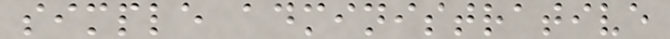simple administrative
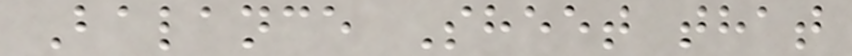Balance Sheet that
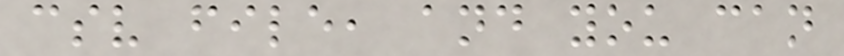csv file, and you can
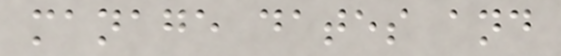manage dates and
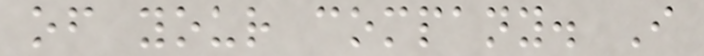of your company. I
